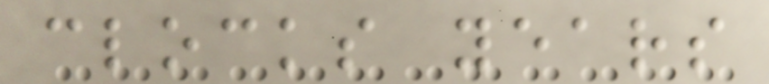clocks years
